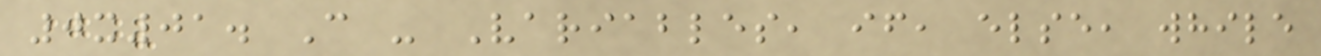0x01. C - Variables, if, else, while
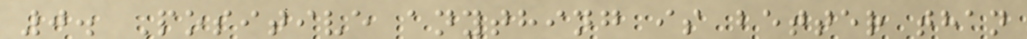0. Positive anything is better than
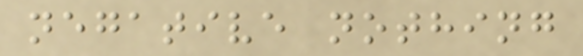negative nothing
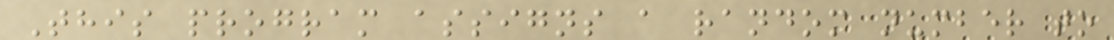This program assigns a random number to
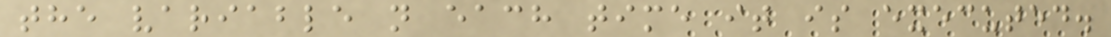the variable n each time it is executed.
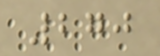270
